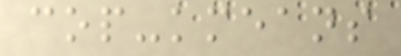cop-kmeans
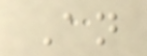An
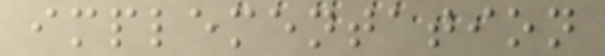implementation
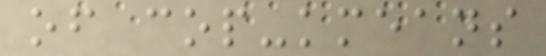of cop-kmeans
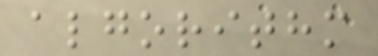algorithm
